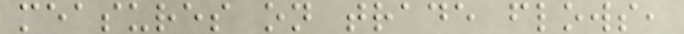measures on trade flows,
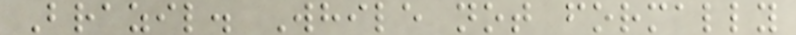Brazil. While not formally
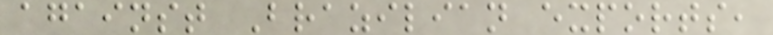against Brazilian exports,
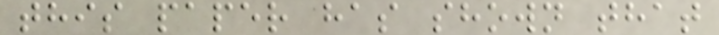this paper has shown that
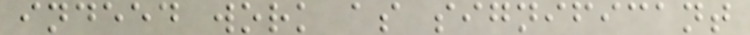indeed work as significant
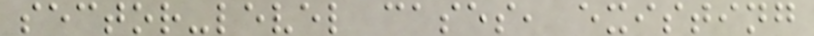sector-level cases, existing
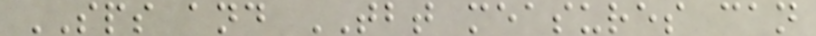SPS and TBT measures can
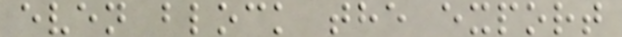even block the export
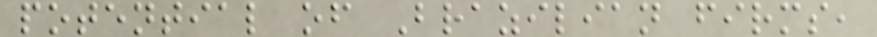potential of Brazilian firms,
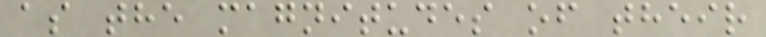as the magnitudes of their
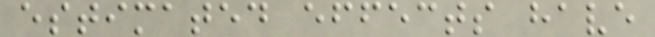estimated effects have
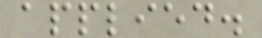applied.
